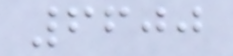6600
